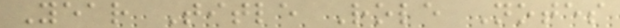Year Title Role Notes
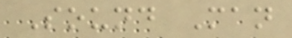Sound Man
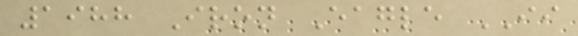1988 Iron Eagle II
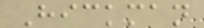Hickman
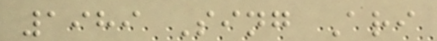1989 Sing Ari
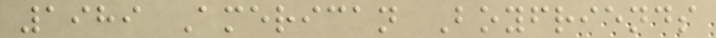1989 American Boyfriends
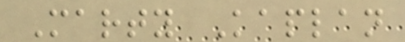Marty Kaplan
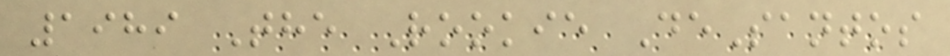1989 The Rookie DeSantos
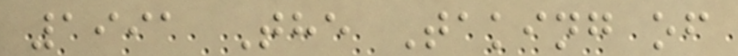1991 The Taking of
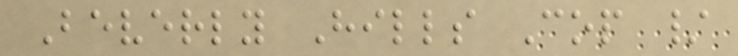Beverly Hills Cop /
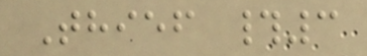Thief #3
